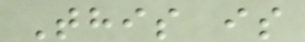This is
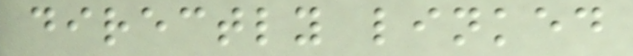directly linked
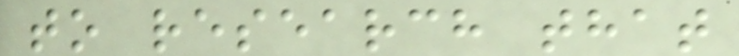to research that
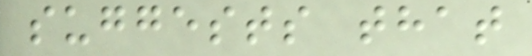suggests that
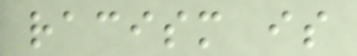racism is
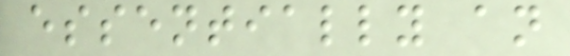essentially an
